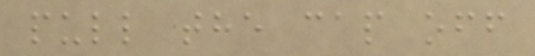pull the cap off
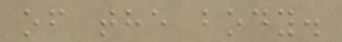of the body.
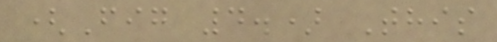(Fig 4.) This
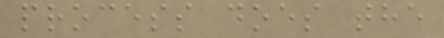process does the
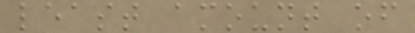least amount of
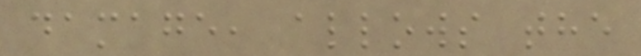damage, allows the
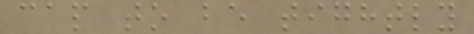cap to be tightly
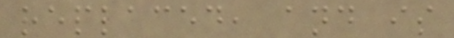replaced, and is
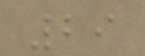29
